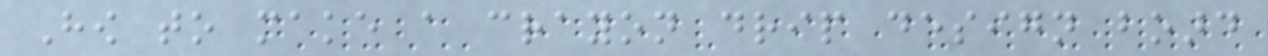How to make a crayon drip design board
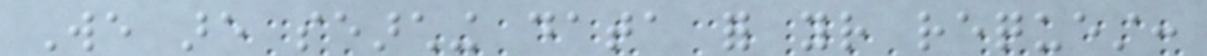We are searching data for your request:
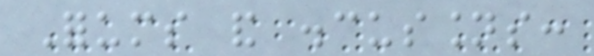Forums and discussions:
